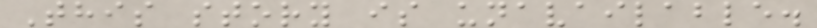This story is unavailable.
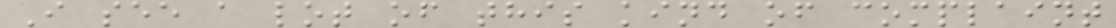I see a lot of this kind of complaint
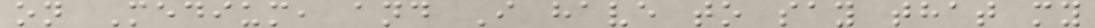on Medium, and I have to say that my
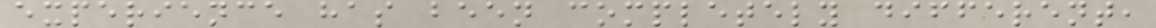experience has been completely different,
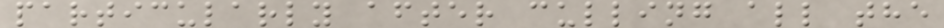particularly after culling all the
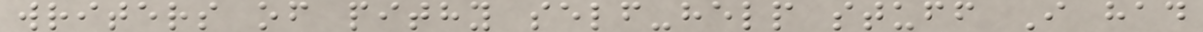writers of pithy self-help stuff I had
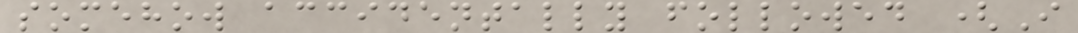somehow accidentally followed (I
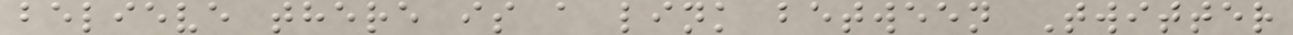believe there is a link between Twitter
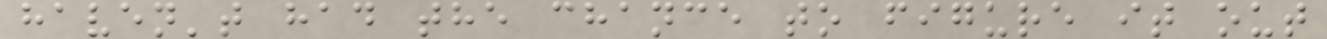haven't had the chance to figure it out
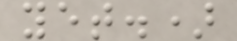yet.)
